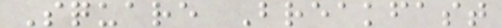Square Breakfast
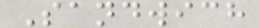Sandwich
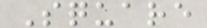Square
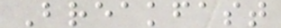Breakfast
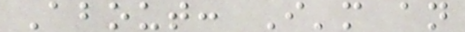About: I'm an
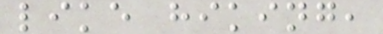like hiking,
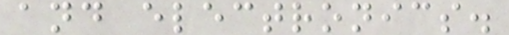and electronics.
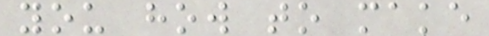you how to make
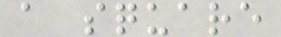a square
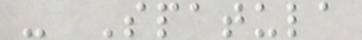- Spatula
